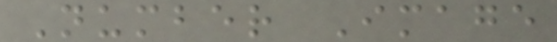Number Image
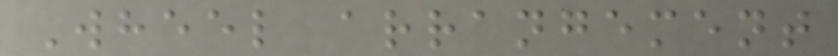Wheel arrangement
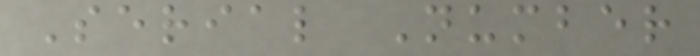Serial Number
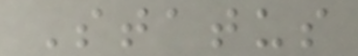Status
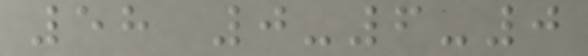58 0-6-0
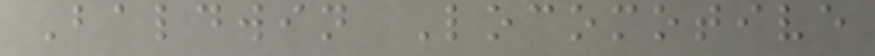Baldwin Locomotive
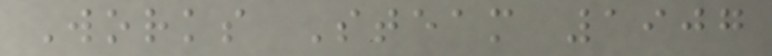Works Steam 1907
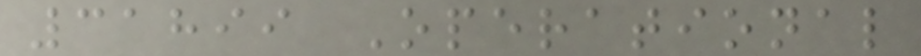31899 Operational
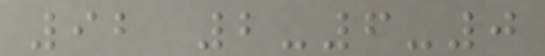92 2-6-0
